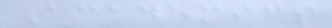Academics
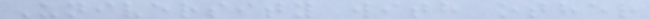University with other
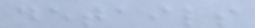details
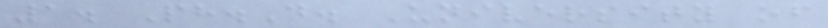1. Ph.D. University of
